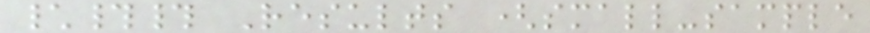\## Results (small-sample
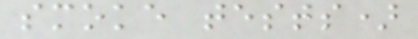smoke tests)
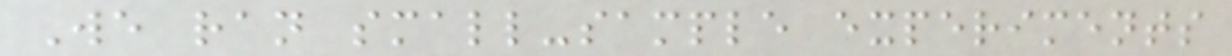We ran small-sample experiments
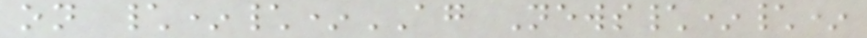on \*\*AG News\*\*
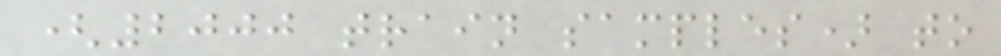(2000 train samples) to
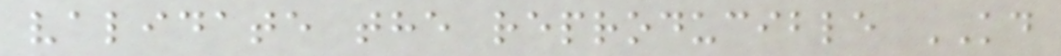validate the reproducible KD
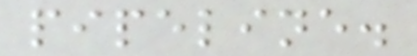pipeline.
